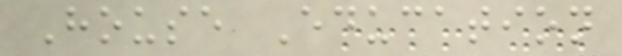House Education
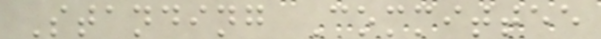Standing Committee
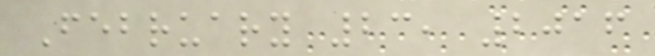February 23, 2016
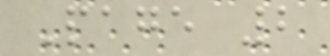Page 2
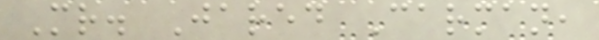Mr. Jared Carman,
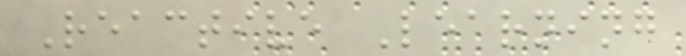Reactive Learning
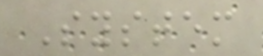System
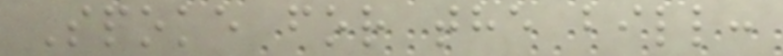Spoke for the bill:
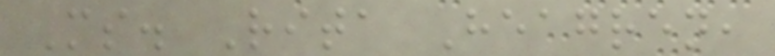Ms. Rita Heagren,
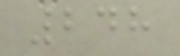248
